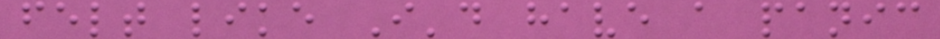felt like I'd have a panic
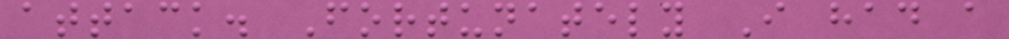attack. Fortunately I had a
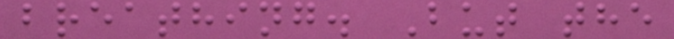breathing. But the
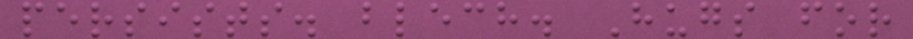persists. blech. Hugs for
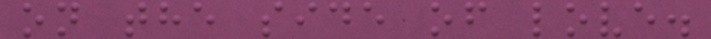on the side of love.
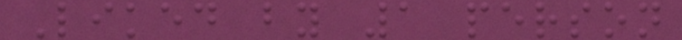Liked by 1 person
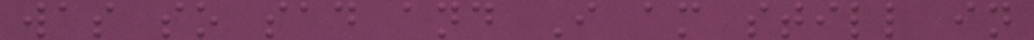was so sad and I am still in
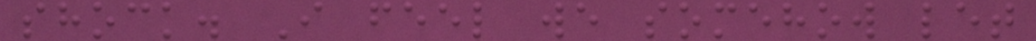shock. I feel we somehow let
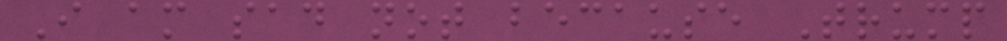I am sad not because Trump
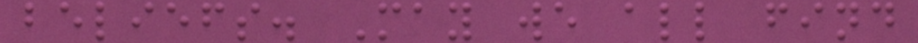beliefs. May we all find
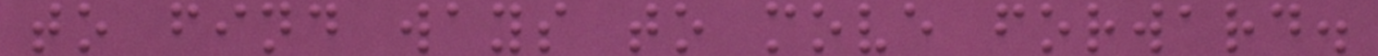to find ways to move forward.
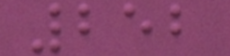252
